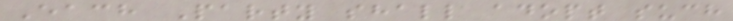Each Party shall adopt such
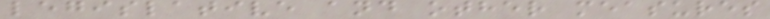legislative and other measures
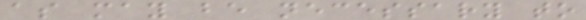as may be necessary to
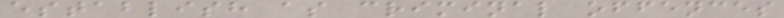establish as criminal offences
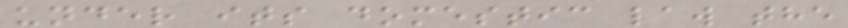under its domestic law the
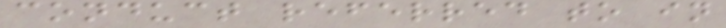conduct referred to in
